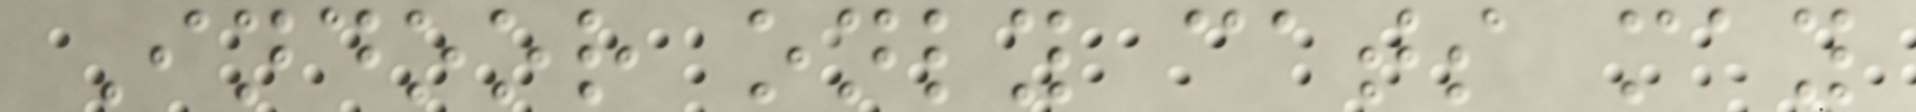Indoor only cats may
